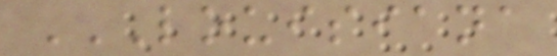LOUISIANA
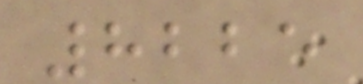8225
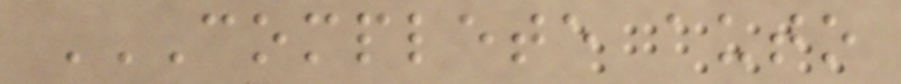COMPLETE AUTO
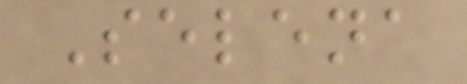Selena
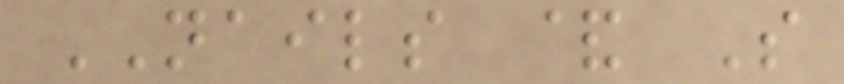NAILS & S
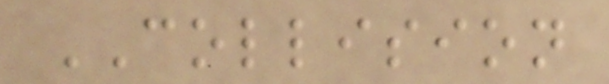COLLISION
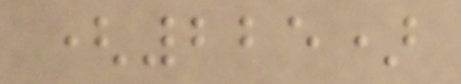(225)
